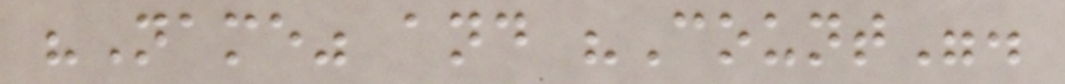"Name" and "Count".
